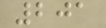201
